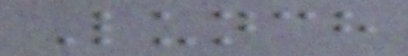Lunch
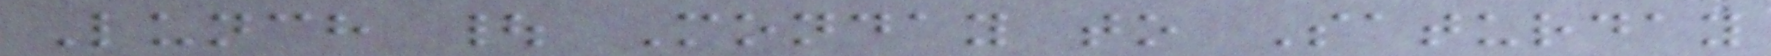Lunch | Monday to Saturday
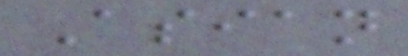Asian
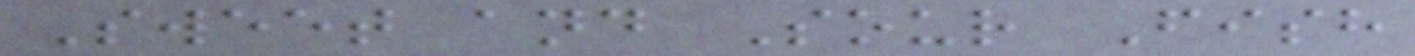Sweet and Sour Fish
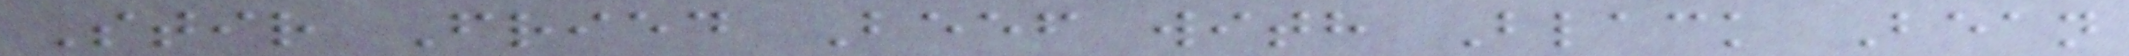Stir Fried Beef with Black Bean
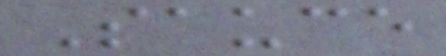Sauce
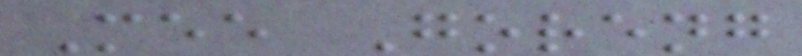Mee Goreng
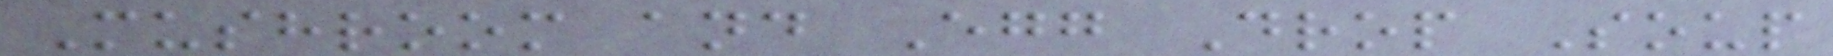Mushroom and Egg Drop Soup
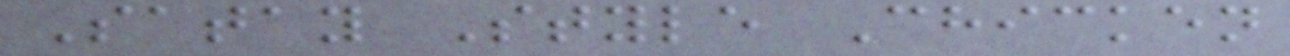Satay Style Chicken
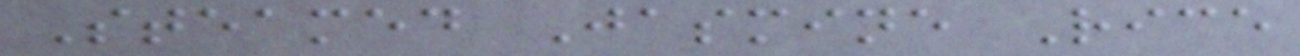Steamed Jasmine Rice
